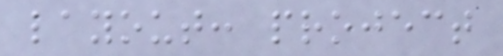layout: project
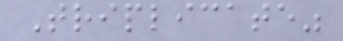Triplicate"
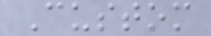Custom
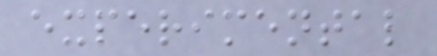experimental
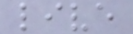live
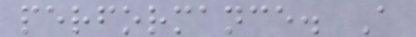performance. A
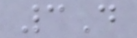3D
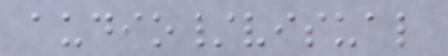audio/visual
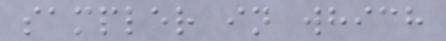sampler in which
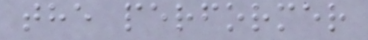the performer
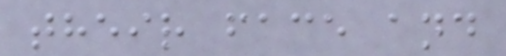their face and
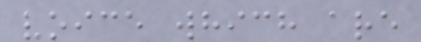voice which are
